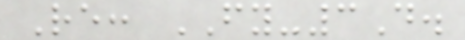Re: FY-3D.
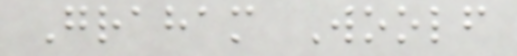Graham Woolf
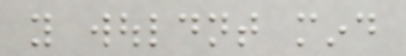you wouldnt mind
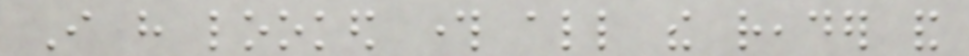I have looked through all the reader and
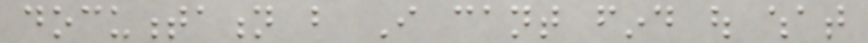documentation but I cant find out what
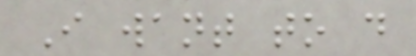I want to do
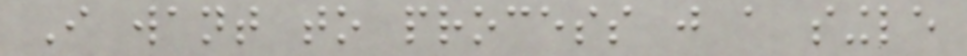I want to process just a single
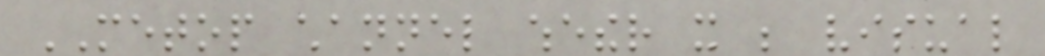METOP channel whether it be visual
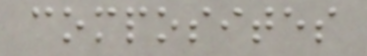composites
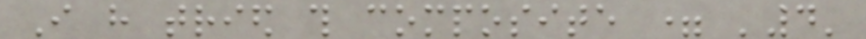I have tried this composite = '4'
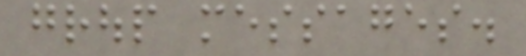group messages.
